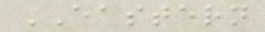EASTERN
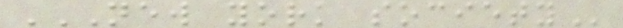NEW YORK SOCIETY
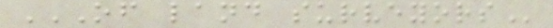OF LAND SURVEYORS
